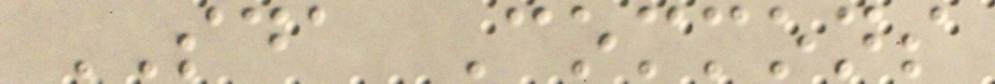SDA Commons
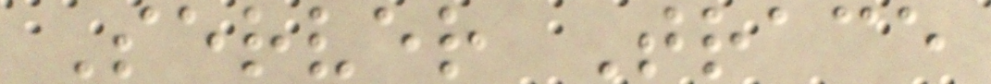Server Trace
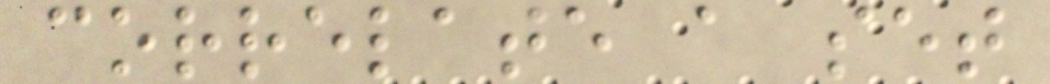correlate a set
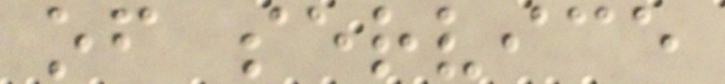of service
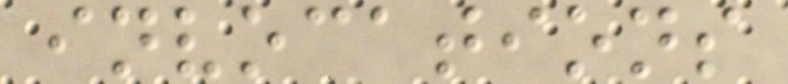invocations
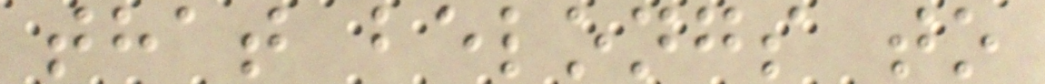that belongs to
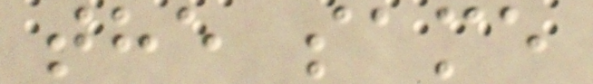the same
